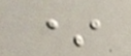*
